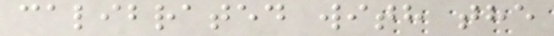calibrated with the
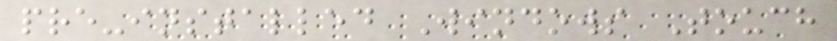pre-installed Windows Touch
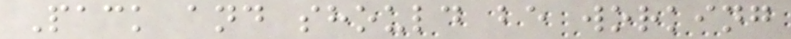Pack and should be working
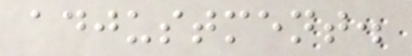adjustment.
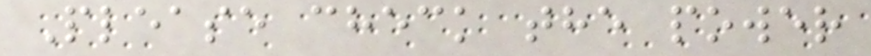Please check the power
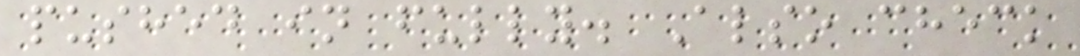pushed in fully. Also check
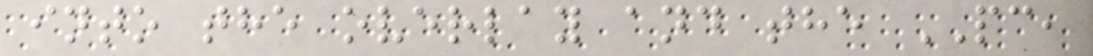into the overlay and the PC,
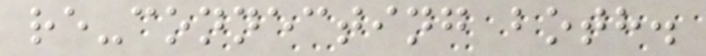re-connecting both.
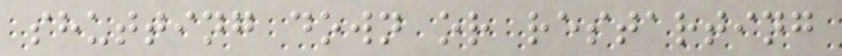shutting down or restarting
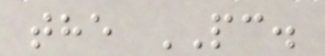the PC.
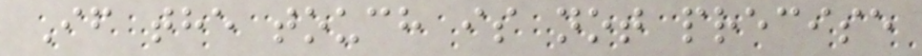If the touch is not precise
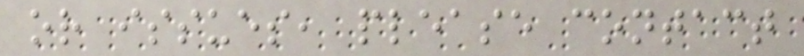or issues, please contact
